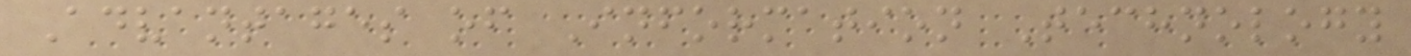Advantages of Information Technology
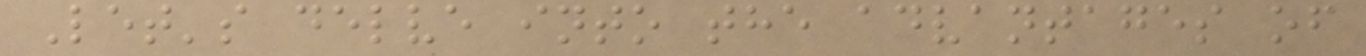Let's delve into the advantages of
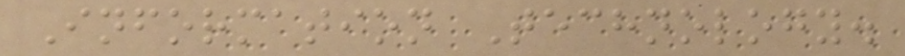Information Technology.
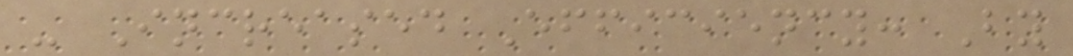- Increased Efficiency: By
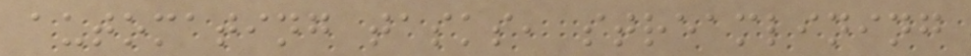automating tasks, streamlining
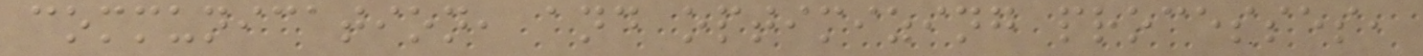communication, and optimizing processes,
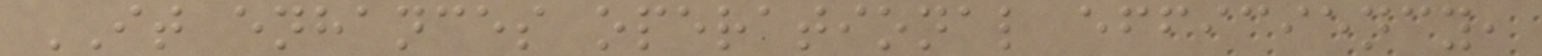IT enhances operational efficiency,
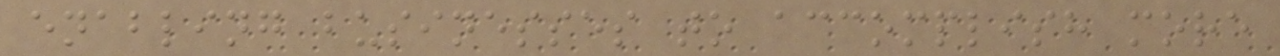enabling businesses to accomplish more
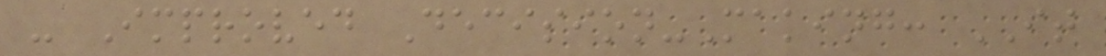- Improved Decision-Making: IT
